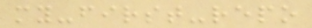my-first-repo
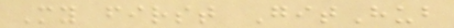My first GitHub
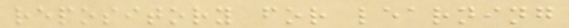repository for learning
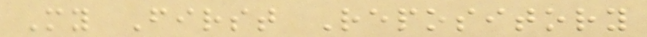My First Repository
